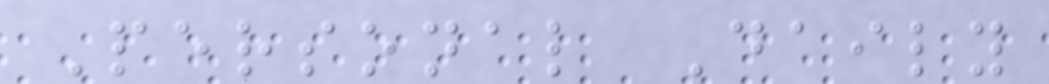Personal Daily
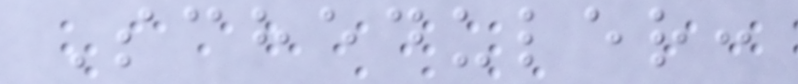Scheduler:
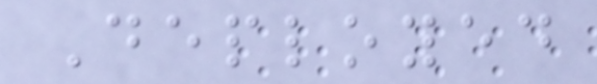Deployed
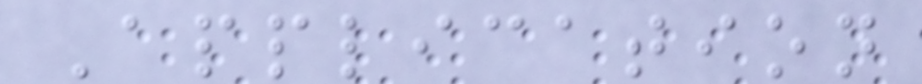Application
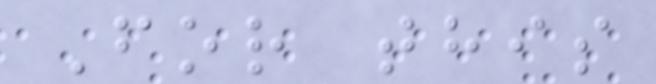For this
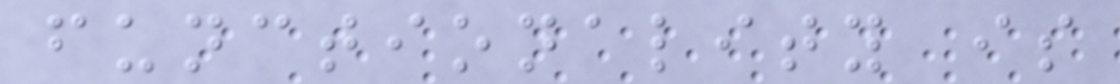functionality is
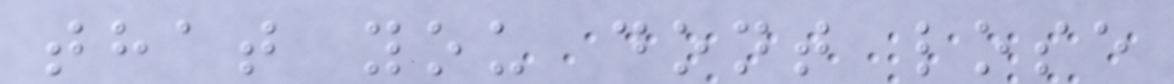that you dont lose
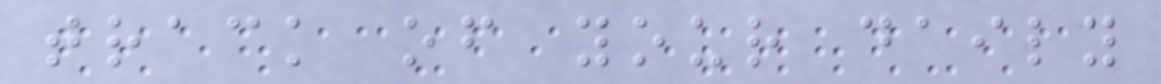track of your daily
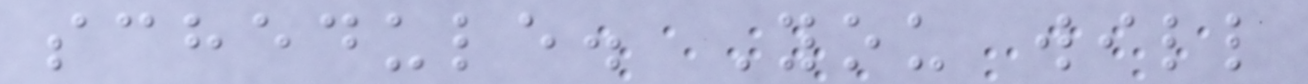schedule. You will
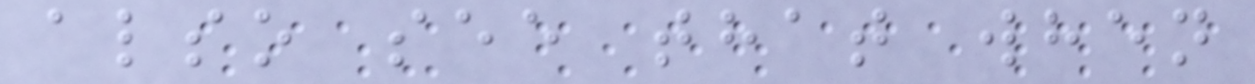also see that when
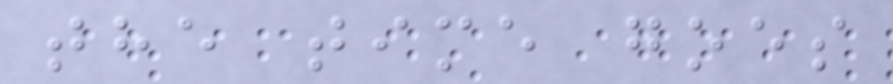the time goes
